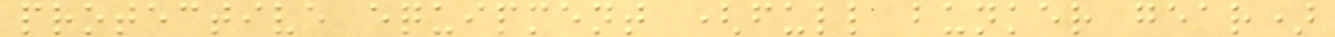protective equipment (full bunker gear)
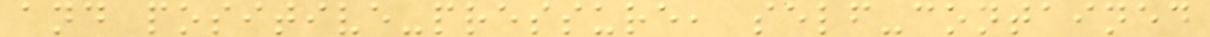and positive-pressure, self-contained
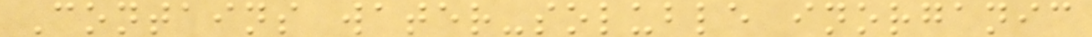Contains water-soluble inorganic
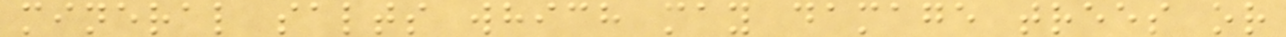mineral salts which may damage trees or
